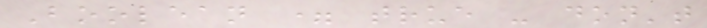Boolean = true - don't
